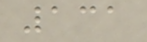131
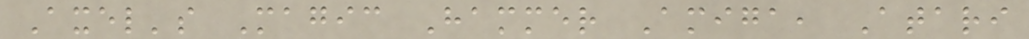Axel's Magic Hammer Amiga, Atari
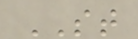ST
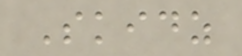Skidz
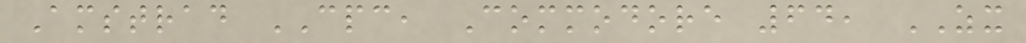Amstrad CPC, Commodore 64, ZX
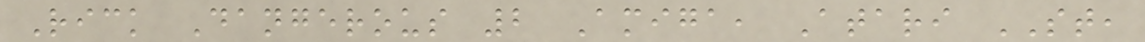Rick Dangerous 2 Amiga, Atari ST,
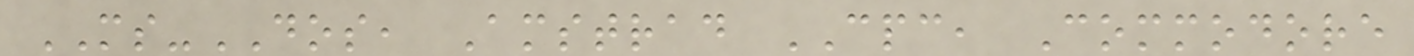MS-DOS, Amstrad CPC, Commodore
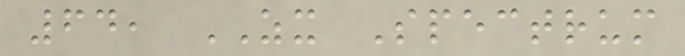64, ZX Spectrum
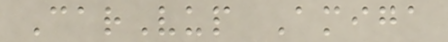CarVup Amiga
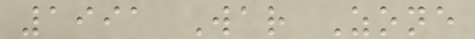1991 War Zone
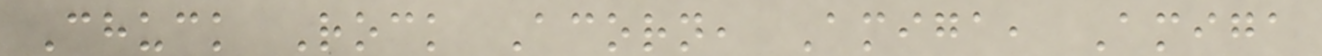Chuck Rock Acorn, Amiga, Amiga
